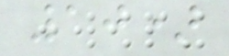10)
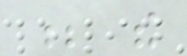; the
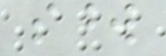sword
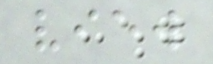view
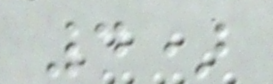4)
